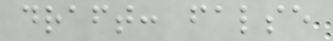draft: false
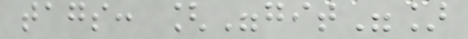tags: ["git"]
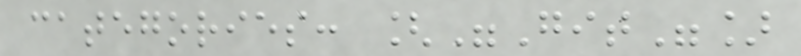categories: ["Git"]
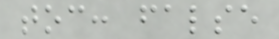toc: false
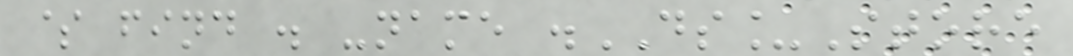$ find . -name .DS_Store
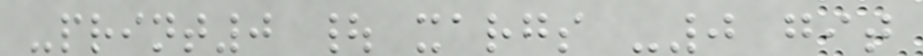-print0 | xargs -0 git
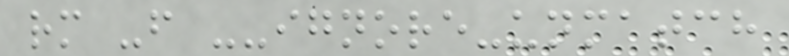rm -f --ignore-unmatch
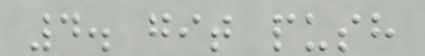4. git push
